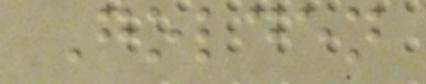Golden
